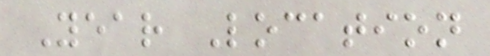Year Location
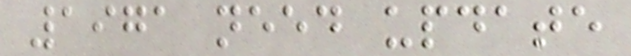1971 need update
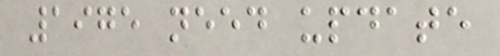1975 need update
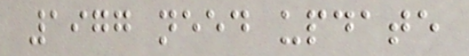1977 need update
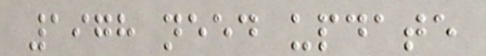1978 need update
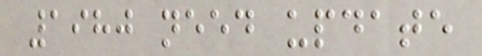1980 need update
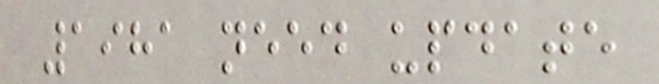1981 need update
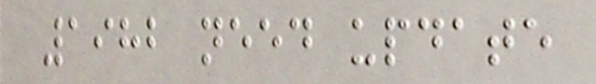1982 need update
